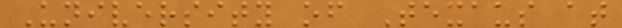University of Texaus at
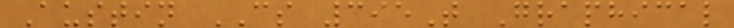Austin CS 395T Graphical
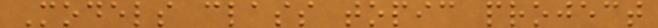Models class topic project
